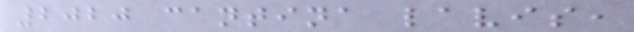2020 cantina lavis,
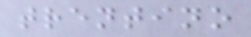trentino
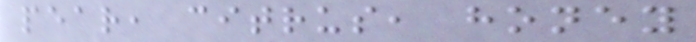pear, citrus, honey
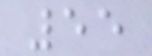55
